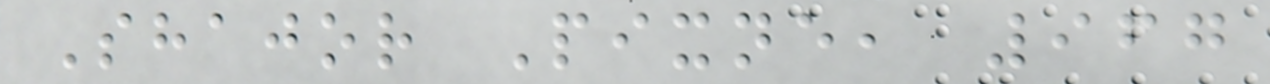Shajor Pixne, 967
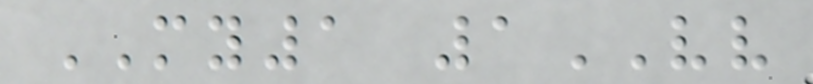MY1 1VV
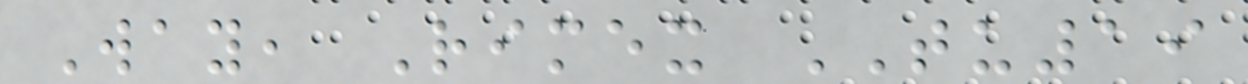Way, Rimex TU19
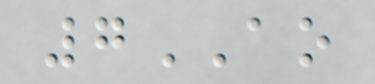7AO
